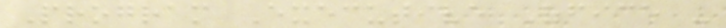Program Executive Office -
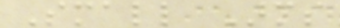Small Arms
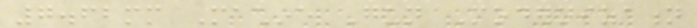7.62mm Machine Gun Modernization
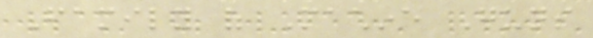Family of Machine Guns
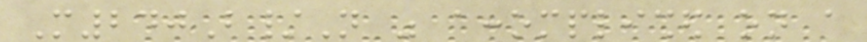M240B/N was accomplished on a
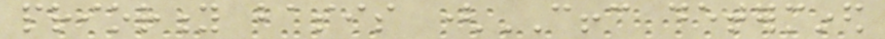priority basis (CFFC determined
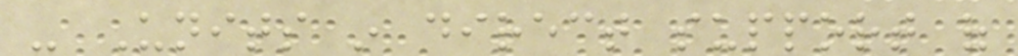- Units in direct support of
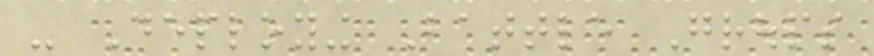- Deploying Battle Groups
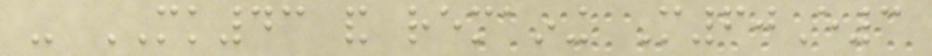- MK43 and remaining M60E3
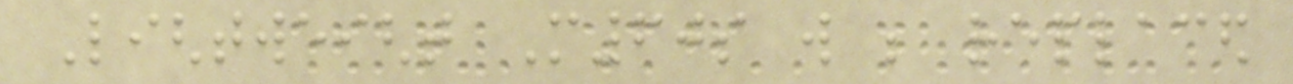Lightweight M60s will be replaced
